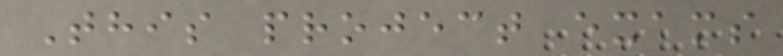This project exams
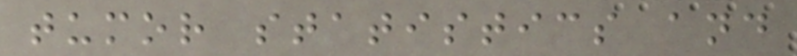tumor statistics and
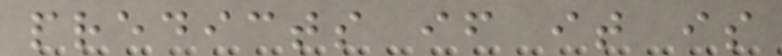predicts if it is
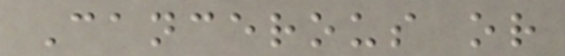Cancerous or
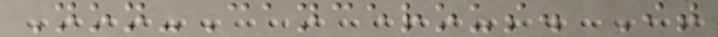Non-Cancerous. It
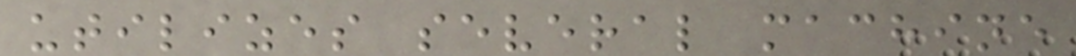utilizes several machine
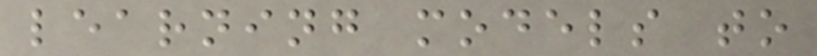learning models to
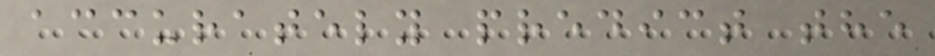accurately predict the
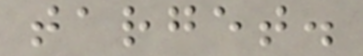target.
